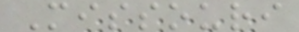Missouri
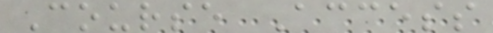Course Access
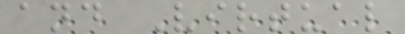and Virtual
